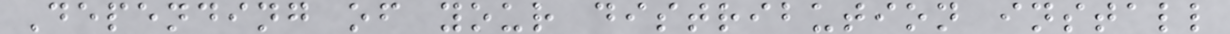Depending of your distribution install
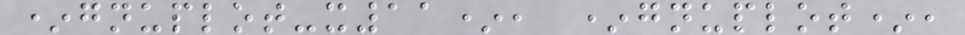*gnuplot-x11*, *gnuplot*,
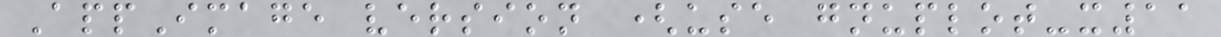AppImage version (use gnuplot-x11
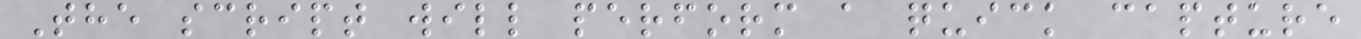The script will perform a quick capture
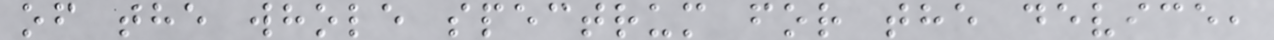of the whole spectrum for the device,
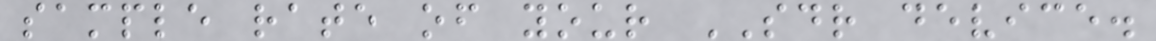sample rate of your SDR device.
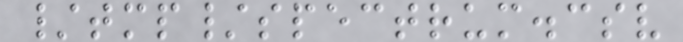/tmp/spectrum.csv
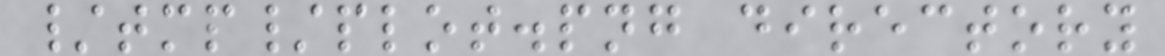/tmp/plot.png directory
